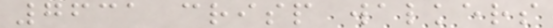7631 crisp walkers
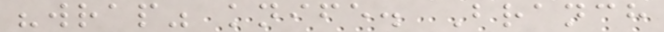"wrap" knife. Branch
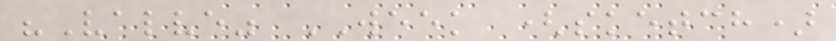"Valve" WEEK (sketch)
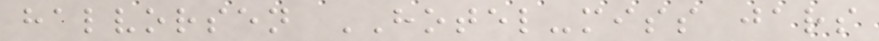halvorsen HOTEL-miss jars
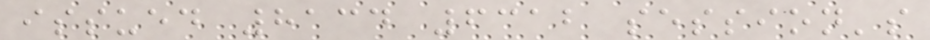issued 8134 6312 session's
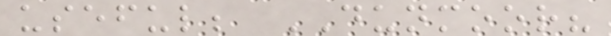useful; DUNMOOR?
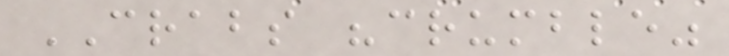CRABS "crumble"
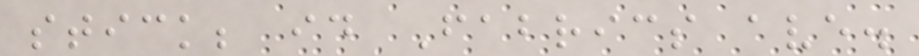stick; id Fabrics ave.
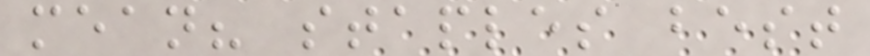mean? staples best
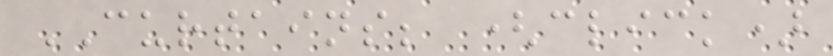CURTAINS; (click)
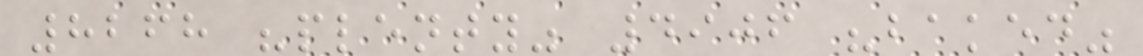8268 "plenty" 4906 "baked"
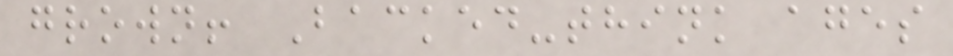grown! Backed-think ages
